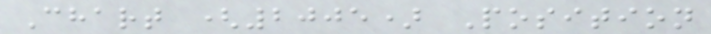Chart (2005) Position
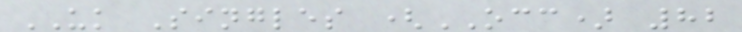UK Singles (OCC) 82
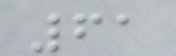61
